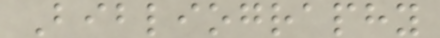Bibliography
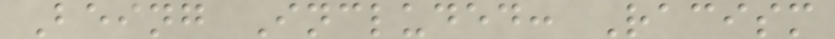Being Included: Racism
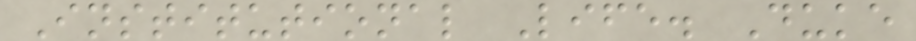Institutional Life. Duke
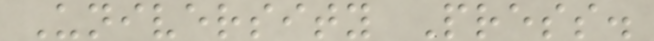University Press.
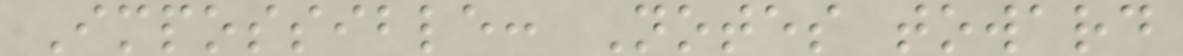Impossible: Notes toward
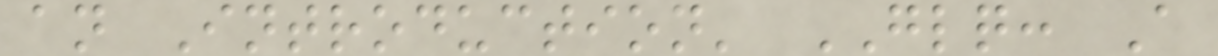an Introduction' GLQ: A
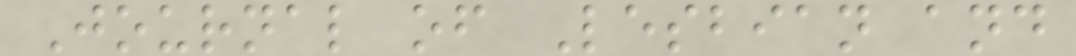Journal of Lesbian and
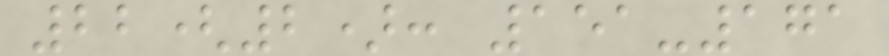22(2): 151-171
